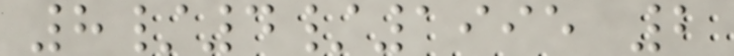8/4/1995 2
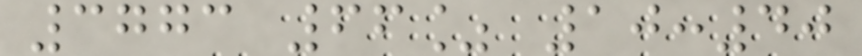3773 66% 10:40
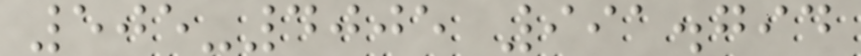505-4005 991.794
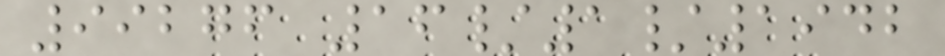99276 16/1/1942
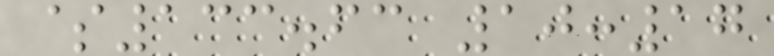$133.63 10:17
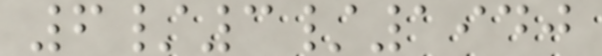6/3/1940
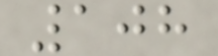108
